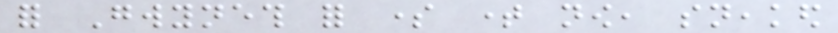for Gwyneth for some time now, sneaked
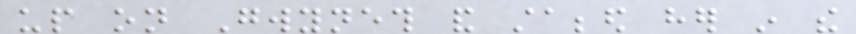up on Gwyneth and stabbed her in the
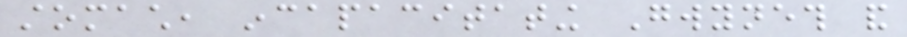stomach, incapacitating Gwyneth and
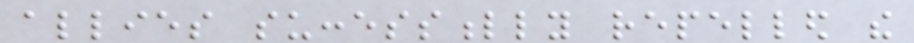allies successfully repelled the
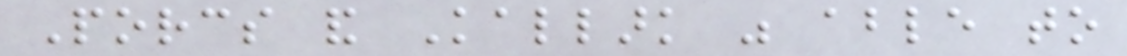Porcs and Kallark was able to
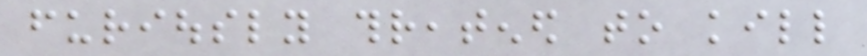furiously threatened to kill
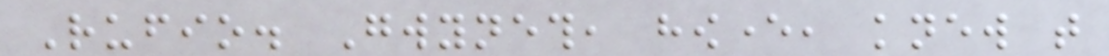Rufio. Gwyneth, however, knew that
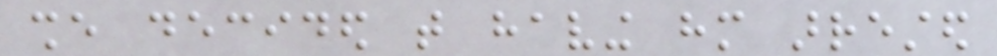she decided that having him arrested
